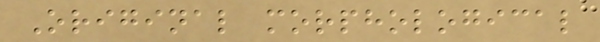Original morphological
